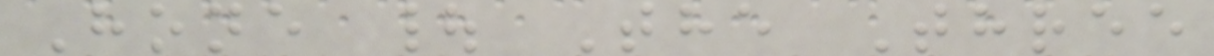Hone | The Three
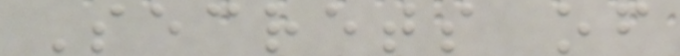Secrets of
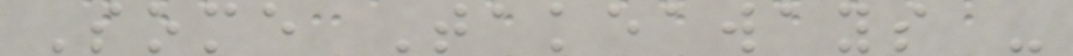Some Takeaways -
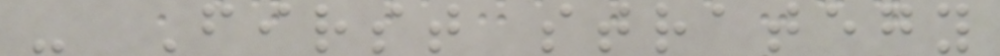- First strategy
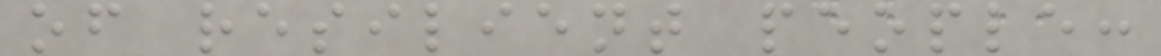of resilient people:
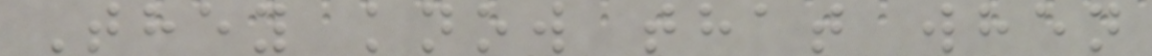They know that when
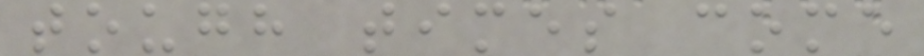tough times come
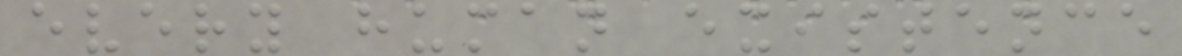every human existence
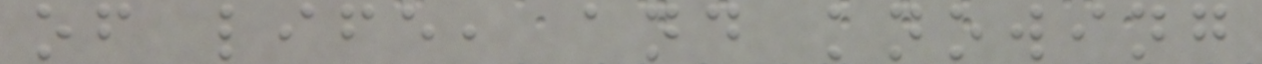of life, and knowing
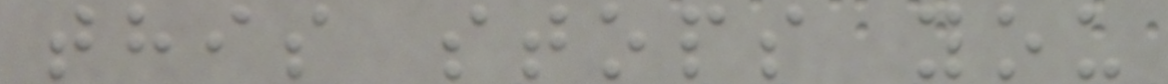this stops you
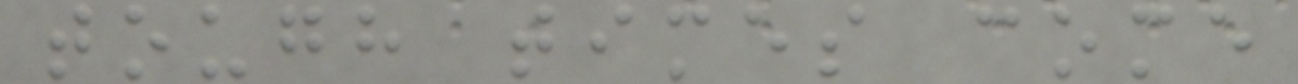tough times come
